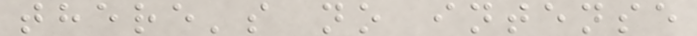there's no intense
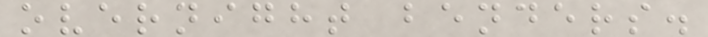overnight benders.
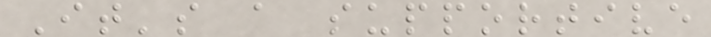It's a supportive
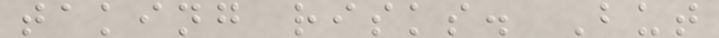taking risks. But
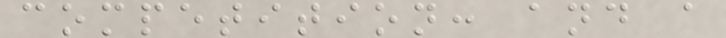competition: and a
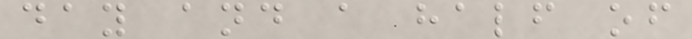day and a half of
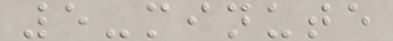5-minute
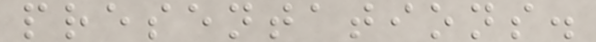presentations.
